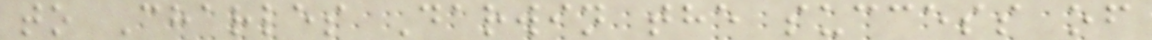to Charles Darwin the success of
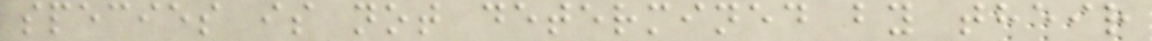species is not determined by their
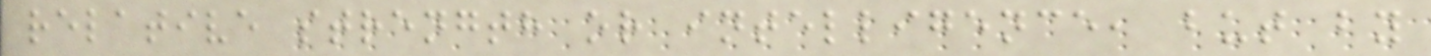relative strength or intelligence, but by
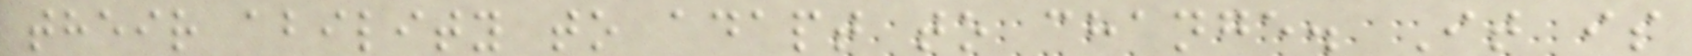their ability to adapt to change. It is
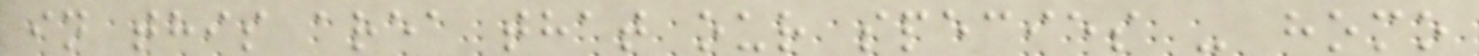in this area that our species - homo
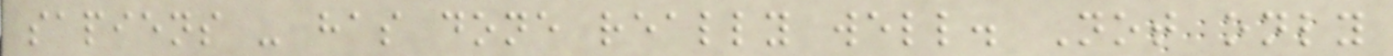sapiens - has done really well. Not only
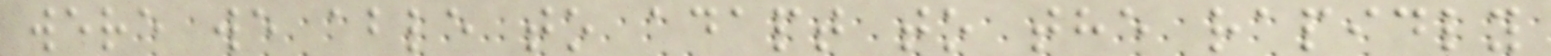were we able to adapt to the rapidly
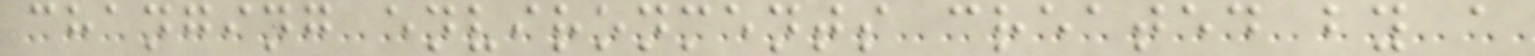changing environments created by a
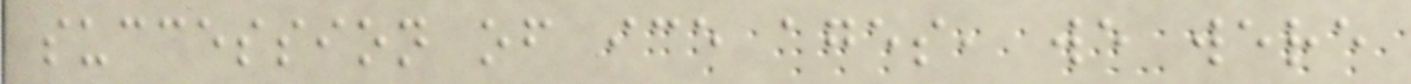succession of ice ages, we were
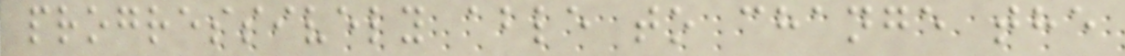progressively able to change the
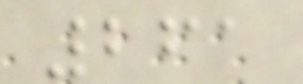261
